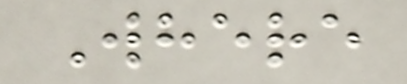Where
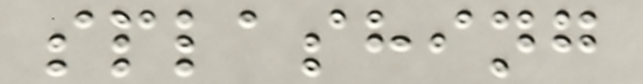splashing
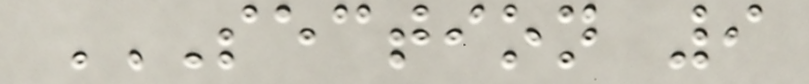SECTION 9
